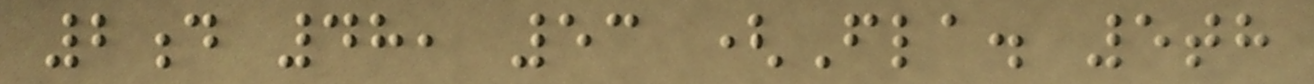2d 48, 53 (Fla. 5th
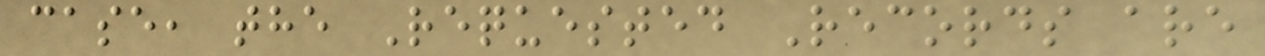case, the Requested Records are
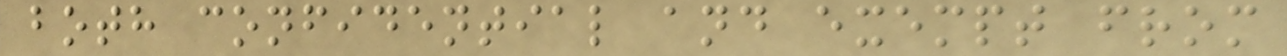both confidential and exempt from
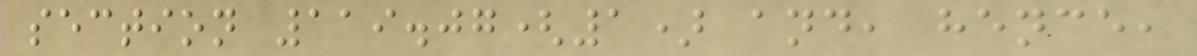section 119.07(1) and, hence,
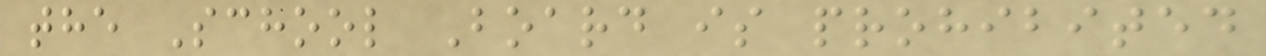the School Board is prohibited
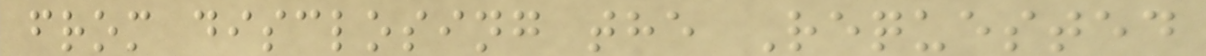from disclosing the Requested
